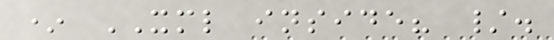* XML inside? /.
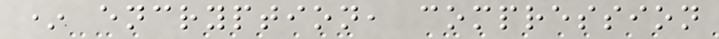* encryption, compression
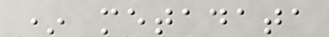* metadata
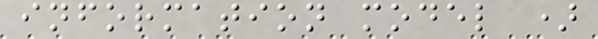information model )
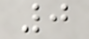0
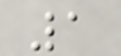1
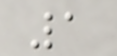1
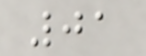01
